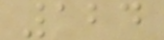124
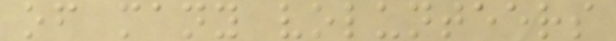of many volunteers
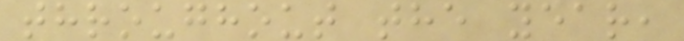throughout the year,
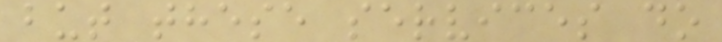but these services do
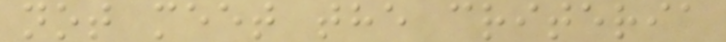not meet the criteria
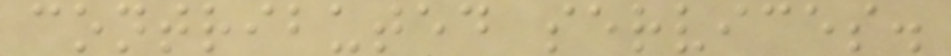contributed services.
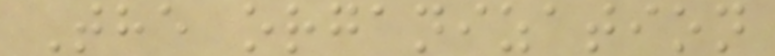The organization
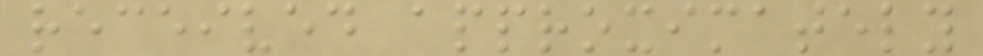received approximately
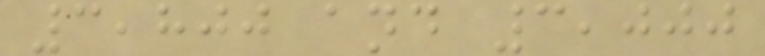3,800 and 3,000
